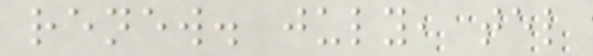renew. july, tel
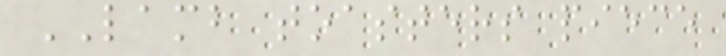LAMB toasters piece
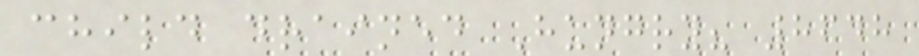child drained Hungry? 8648
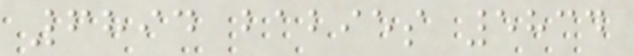6894 babies 5834
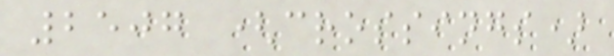2507 (crossings)
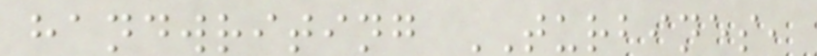handwriting TURBINES,
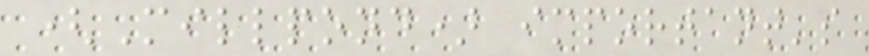(Millpond) important's
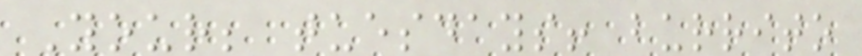Your; tuesdays! burrito
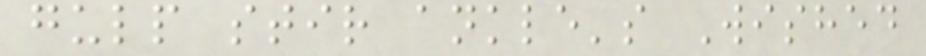gulp stir ankle's Wished
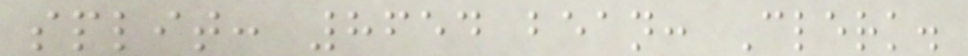split: 8654 bean: Clerk.
